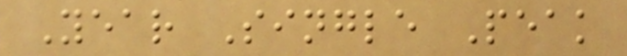Year Single Peak
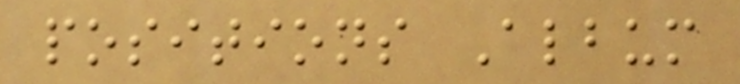positions Album
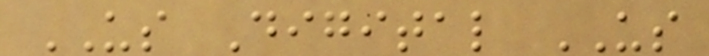US Digital US
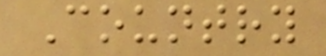Country
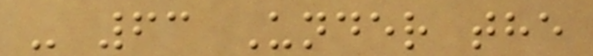- 63 Under the
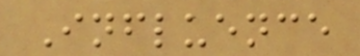Influence
